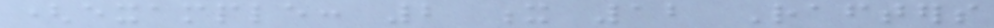(example: 2 x 12 Rafters
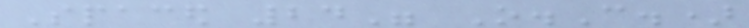Spaced 24" O.C.)
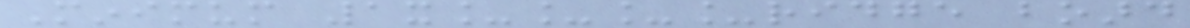Minimum 1x____ridge board
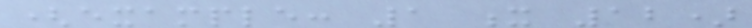(example: 1 x 12)
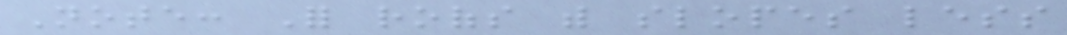Note: For roofs with slopes less
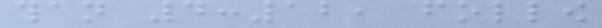than 4:12, follow
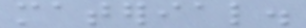material.
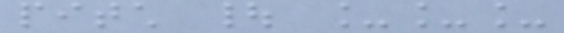pitch | ___
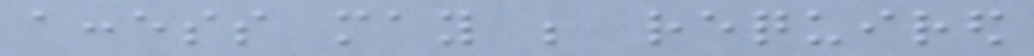access may be required
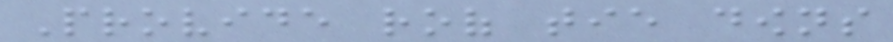Provide roof tie downs
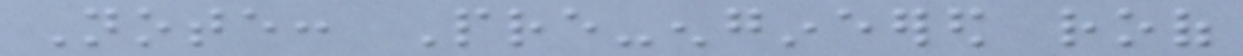Note: Pre-engineered roof
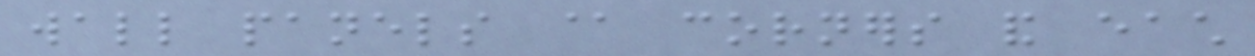wall panels @ corners and each
